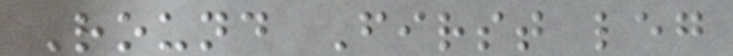Round First leg
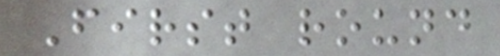First round
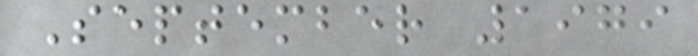September 1979
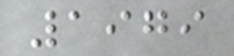1979
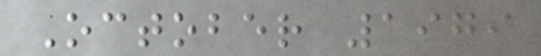October 1979
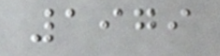1979
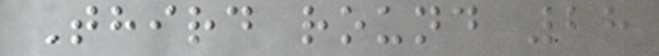Third round 28
